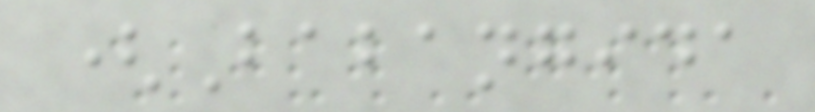(Babangida
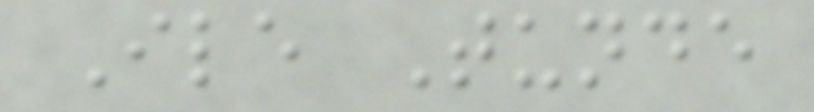Ile Tunde
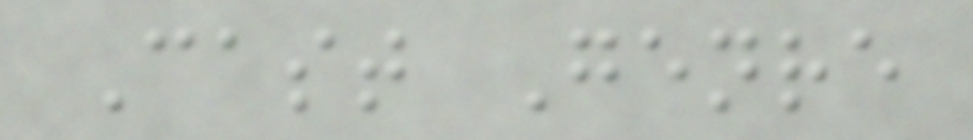Cast Genre
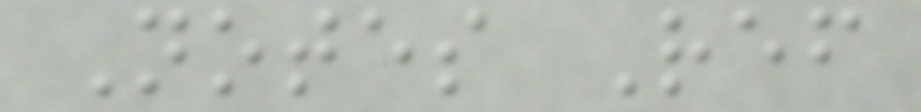Notes Ref
